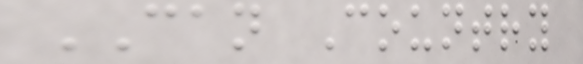CAN Country
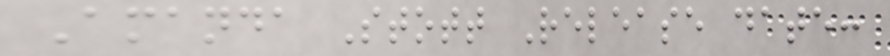Amanda Stott Release date:
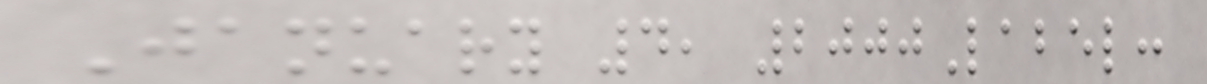January 4, 2000Label:
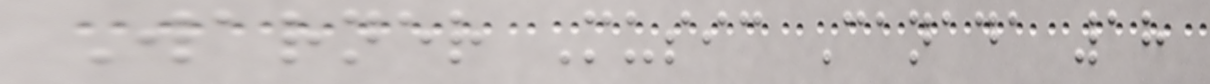Warner Music Canada 18
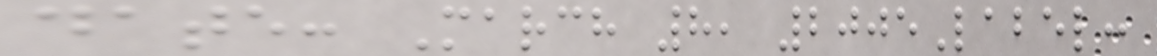date: March 8, 2005Label:
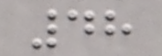48
